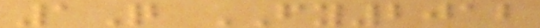1Q FY2012
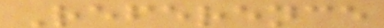Reference
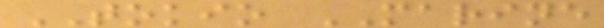TOKIO MARINE
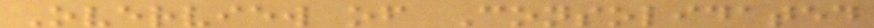Overview of Consolidated
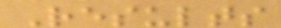Results
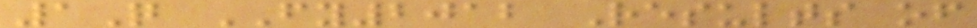1Q FY2012 Results of
